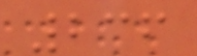236
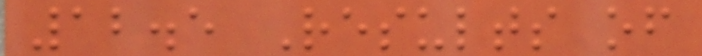12.5 Results of
